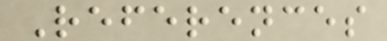References
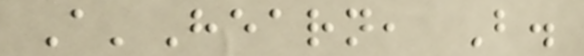A'Hearn, B.
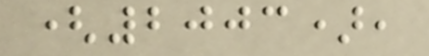(2003),
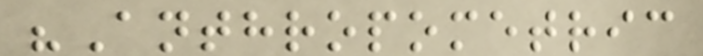"Anthropometric
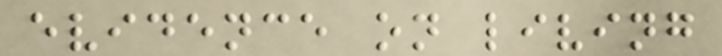evidence on living
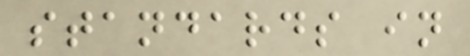standards in
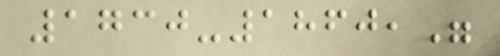1730-1860,"
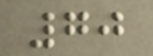70
